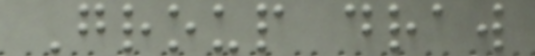Group draw
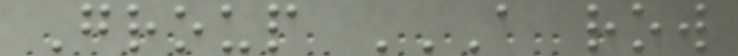Group A ROW
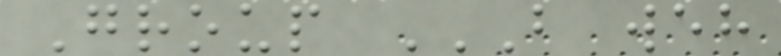Group B WEH
